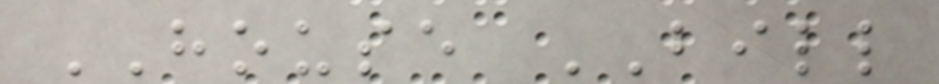HOUSE BILL
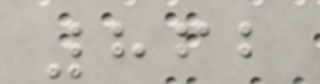862
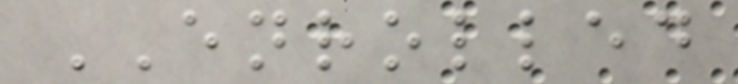ENROLLED
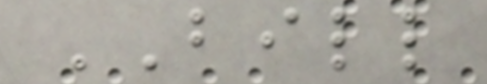BILL
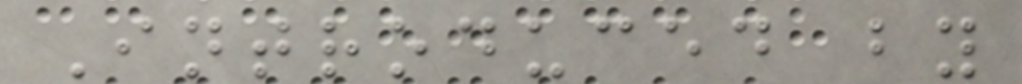Introduced by
